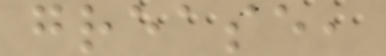grease,
